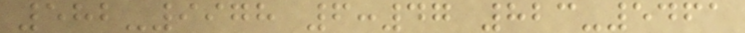582-9978 6:47 823-5461
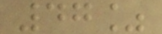47%
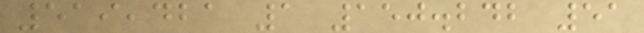519,421 1 150.242 51
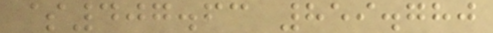$407.63 859.780
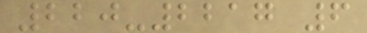220-2217 6
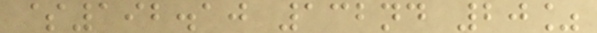$192.10 132nd 20%
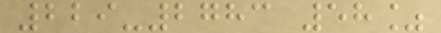229-2783 58%
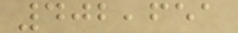402,651
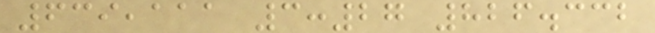639,111 3:27 826.332
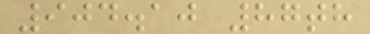904.10 87th
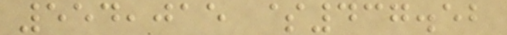554,015 $437.52
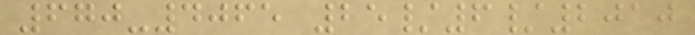670-4065 25/6/2010
